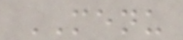MENU
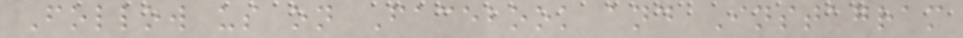Follow us on Facebook and Instagram
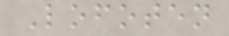Lofoten
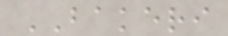BAKERI
